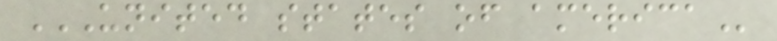UNITED STATES OF AMERICA
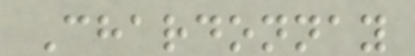Chardonnay
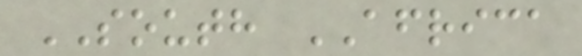SOUTH AFRICA
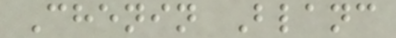Chenin Blanc
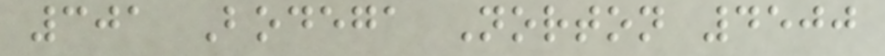301 Bodega Norton 4500
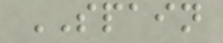SPAIN
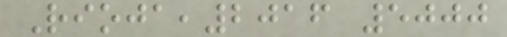Rioja,2016 5000
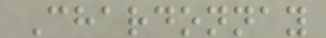Chardonnay
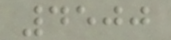4500
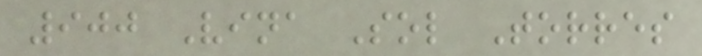900 Vina Sol Torres
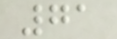71
